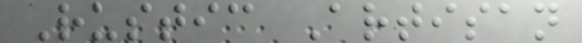Rustic Artisan
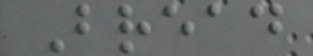Bread
